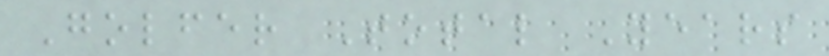Golfer Total Years
